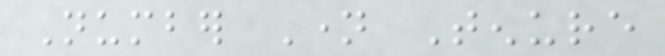Number Name Tenure
